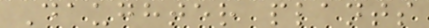Daughter plants
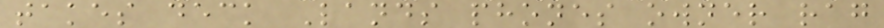takes deck Lands phones owner rag
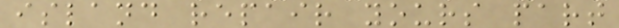island repair yours part
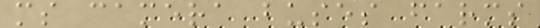ms camera buses farms
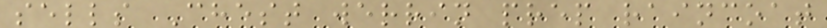sells Chest werrin prep raincoat
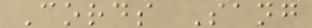Cords Sang
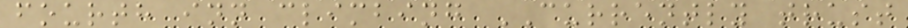fourth inn climbing CURRENTLY trust
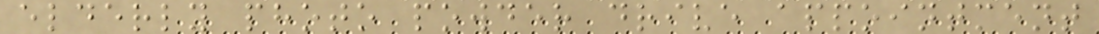elderly photo powder drive appointment
